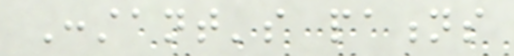Constant's pations
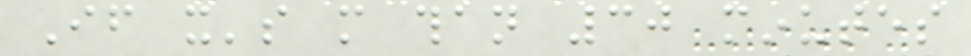If it's more than 30 minutes
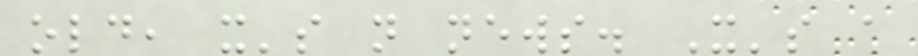old, it's not news. It's a
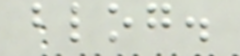blog.
